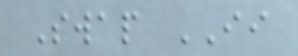Swap II
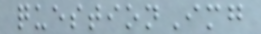questionImg
